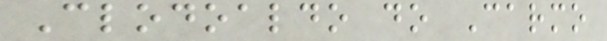Clodoaldo do Carmo
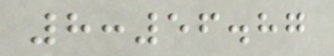8:56.87
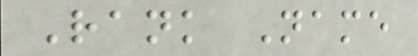Rank Name
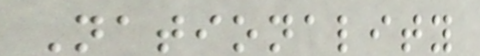Nationality
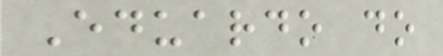Eduardo do
